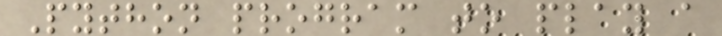Python program to play a
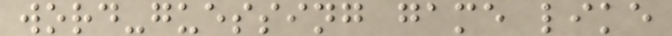word-guessing game like
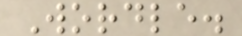Wordle.
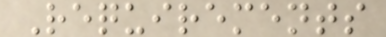Requirements
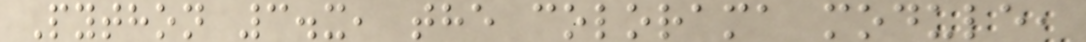Python 3.x, the colorama module,
